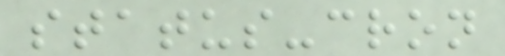status-cron
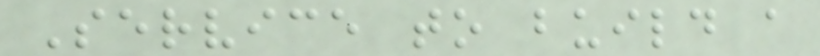Service to build a
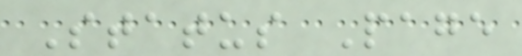Status Page
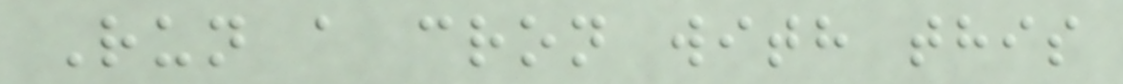Run a cron with this
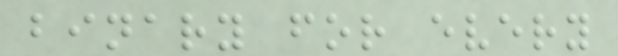binary for every
